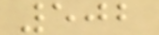502
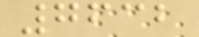7632
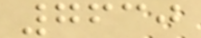7630
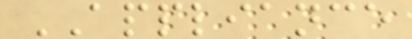APPLIANCE
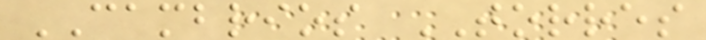CAMBRIOS TORRES
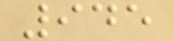945
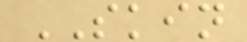SKIN
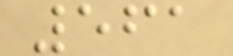561
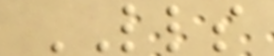LLS
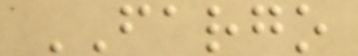FARGO
